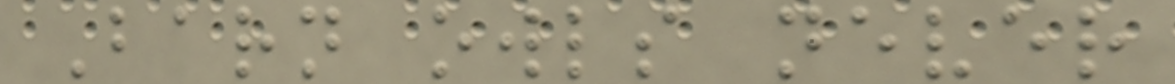Barn owls never
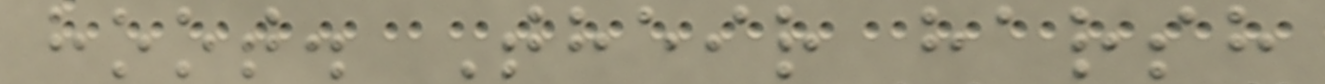hoot. Their harsh
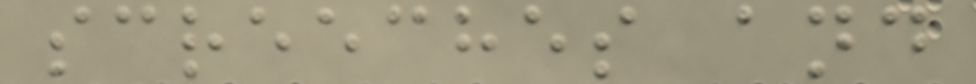screeches and
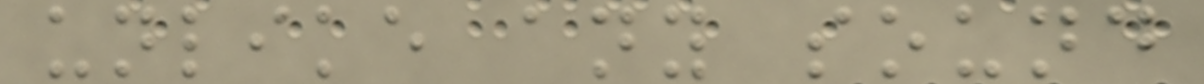unlike any sound
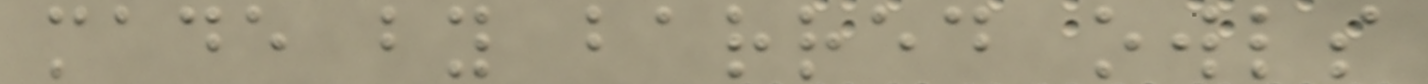made by barred owls
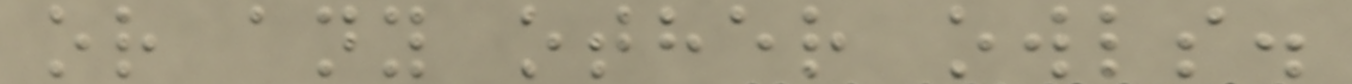or any other owls.
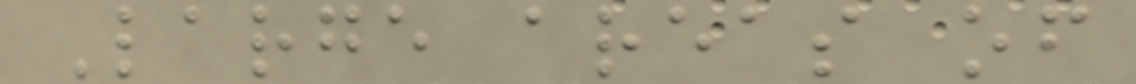Large areas of
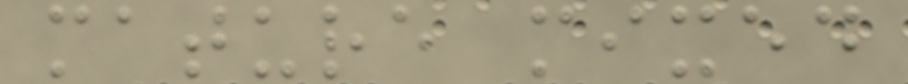mature mixed
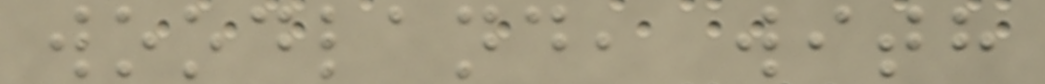woodland, with
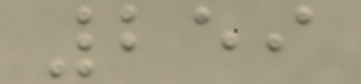259
